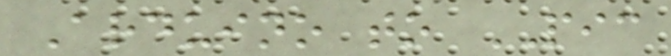Arduino to PIC
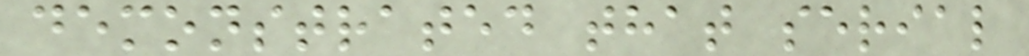demonstrated that serial
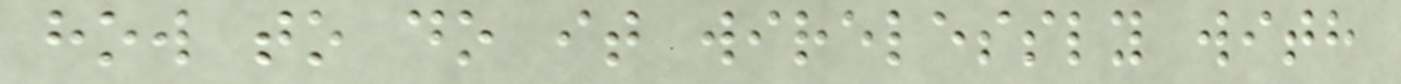how to do it wirelessly with
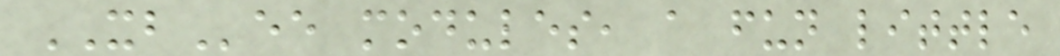XBee modules, a fun little
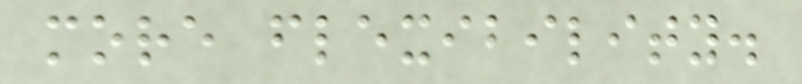more flexibility.
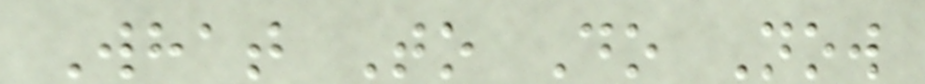What To Do Now
